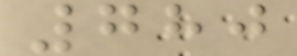780
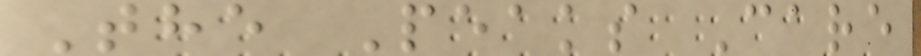The Peaks Care
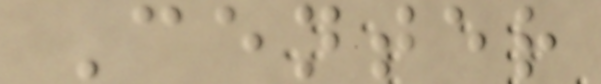Center
